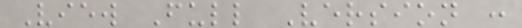View Full Version :
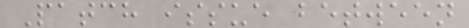Patch issue between
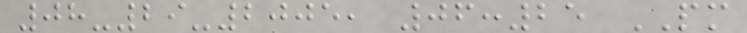08-29-2005, 06:25 PM
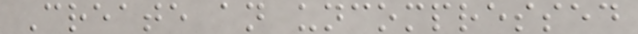Create an uncompressed
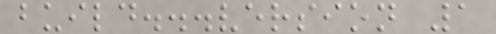build...version 1
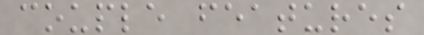couple features
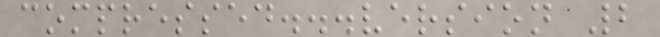compressed...version 2
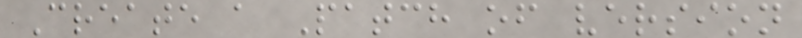Create a Patch of version
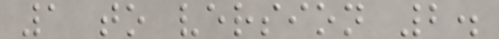1 to version 2.
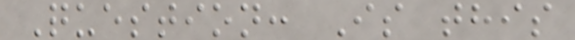Question: Is this
